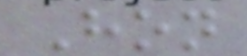Hon
